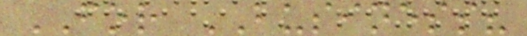FOR BUSINESS?
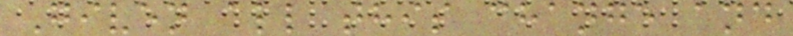Given all this change and
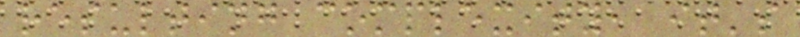resulting complexity, it's
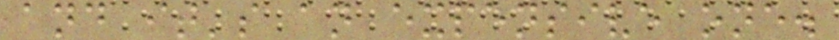and it's an expensive one.
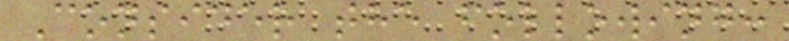Consider the following:
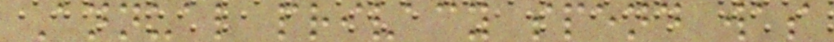Annual privacy spend was
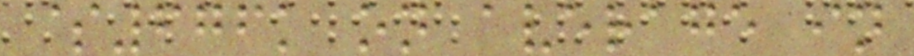$676k on average in
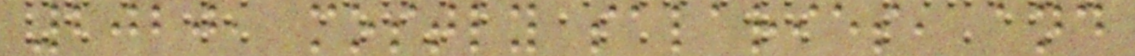2020, mostly salaries, and
